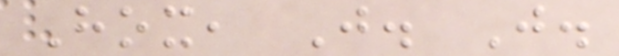Hox, J. J.
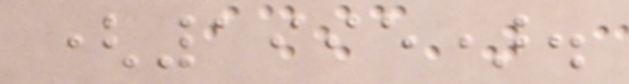(1995).
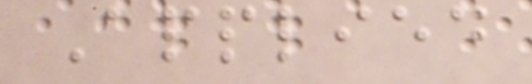Applied
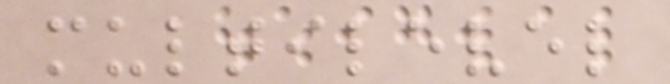multilevel
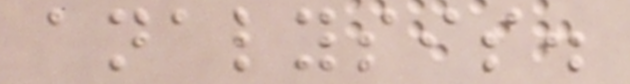analysis.
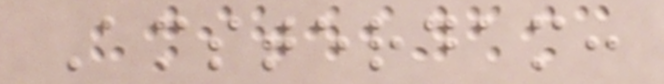Amsterdam:
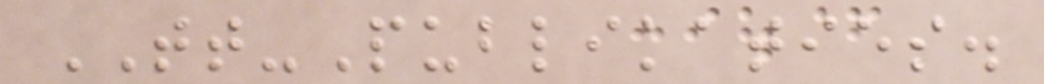TT-Publikaties.
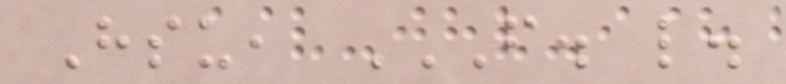Hsu, F. L.
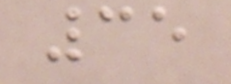35
